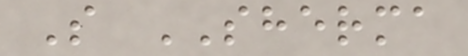S SHERMA
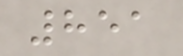851
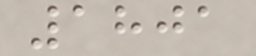1801
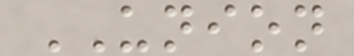UNION
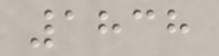1838
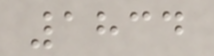1834
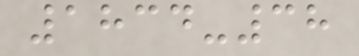1834-38
